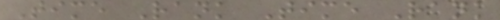Time Rank Time Rank
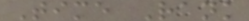Time Rank
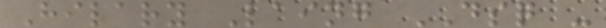Hilary Laing DSQ -
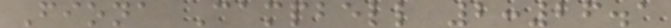Fiona Campbell 2:26.1
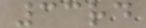33rd
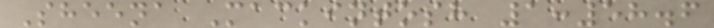Sheena Mackintosh 1:58.6
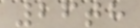26th
